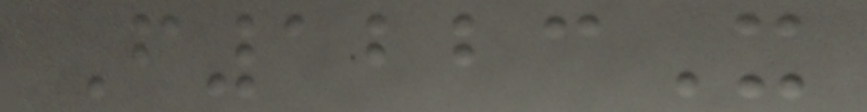F1223X
